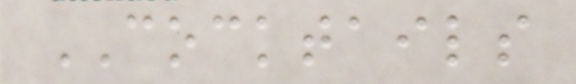COCKTAILS
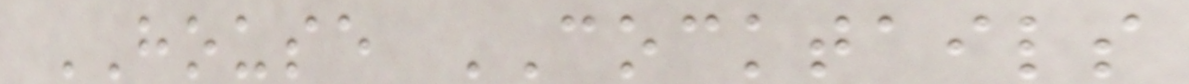HOUSE COCKTAILS
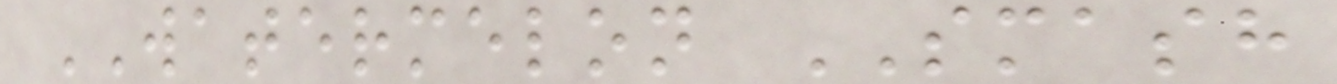WATERMELON SMASH
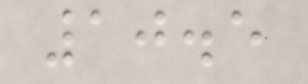10.5
